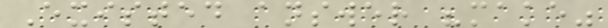Existed answer "make"
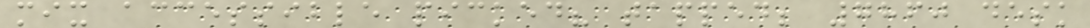mix accessible picked? tapped; 7860 desk
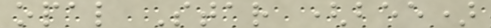opal Star (bee)
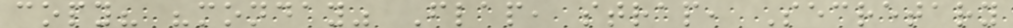copy? "monday" Flap, strap, Secretary
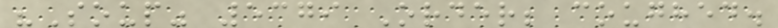"Soup" 5379 Order; coughed.
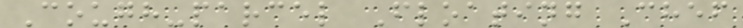Cough-parcel Floating Chef
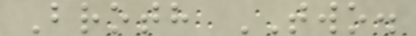Broth TWO.
